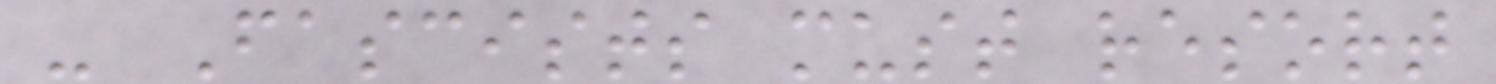- Fascists must resort
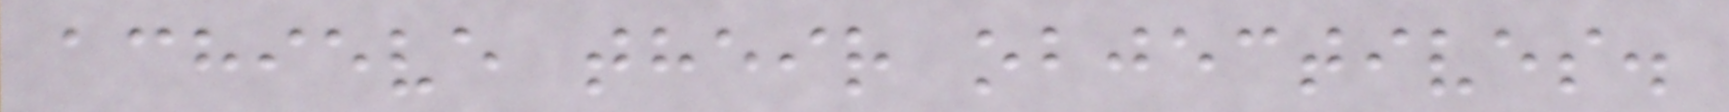achieve their objectives.
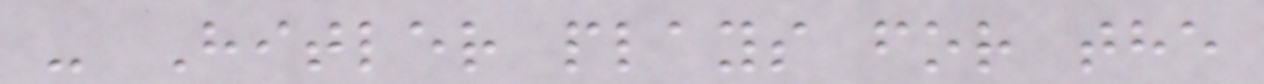- Hitler plays for the
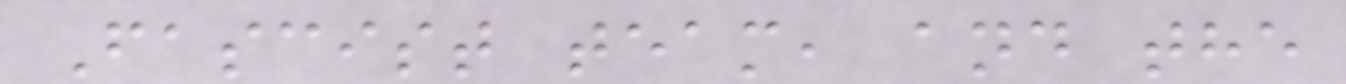Fascist team, and the
